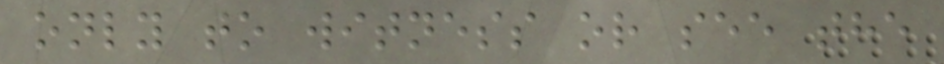only to witness or see the
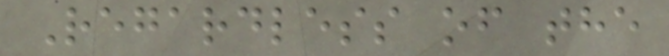Regardless of the
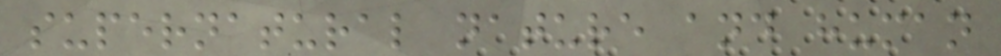supernatural nature and human
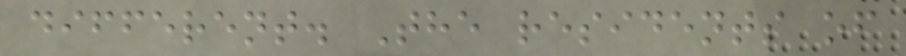different. The residents of
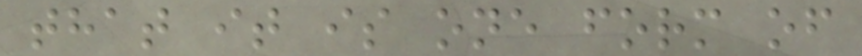that it is one form of
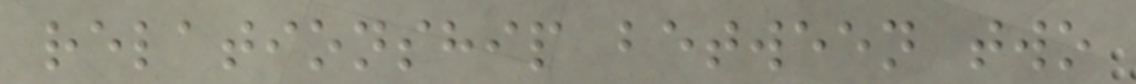relationship between two
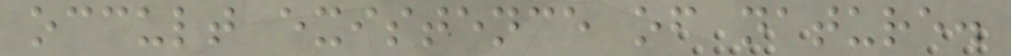occult existence of nature.
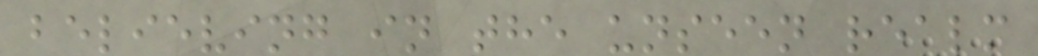believing in the unseen realm
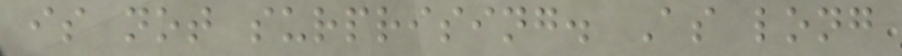is not surprising. As long
